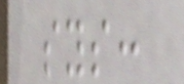sys:
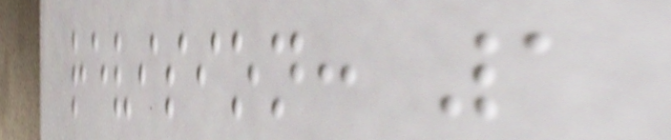revision: 1
